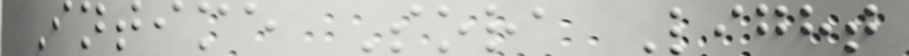Intime Sora Light
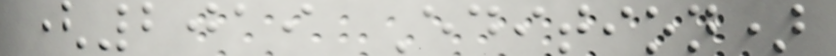(2019 Edition)
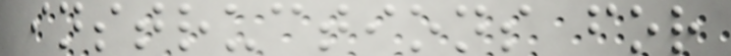instructions for
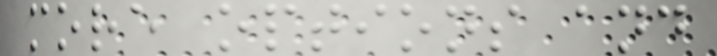more options and
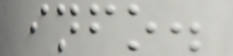info.
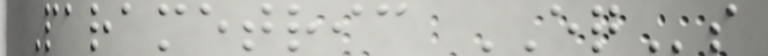Parametric EQs
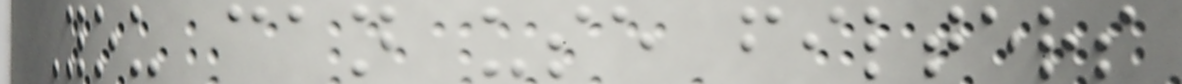You can use filters
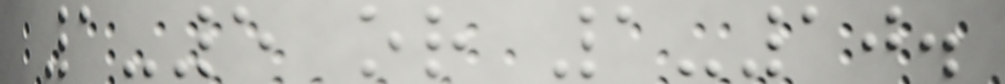1-5 or 1-10.
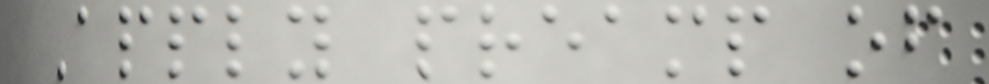Apply preamp of
